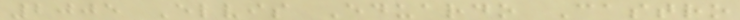2005 Elvis Eduardo Castro
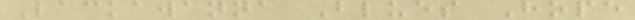Lackawanna Blues Hope
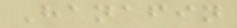Hanafin
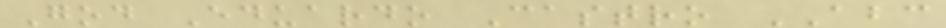God Eduardo Castro ABC
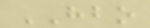HBO
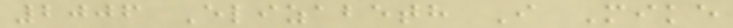2006 Elizabeth I Mike
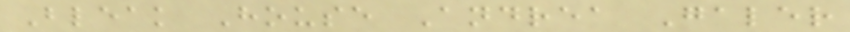Bleak House Andrea Galer
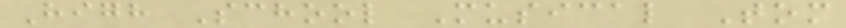High School Musical Tom
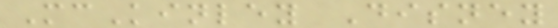McKinley Disney
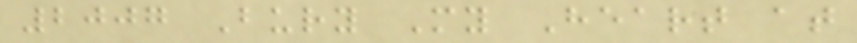2007 Bury My Heart at
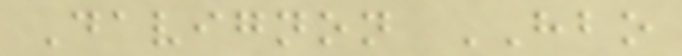Davignon HBO
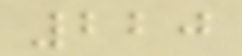220
